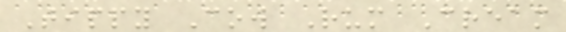Tippy Cow Rum Cream
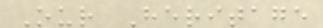Our Heritage
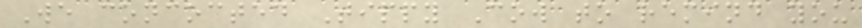We concocted Tippy Cow to remind you
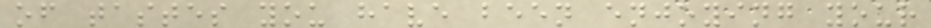of tastes you have been enjoying your
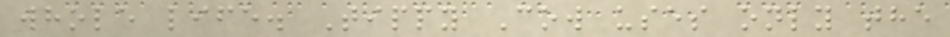whole life. Tippy Cow uses only the
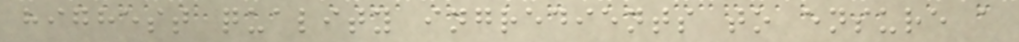highest quality ingredients to ensure a
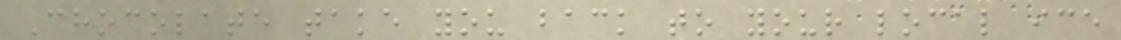Chocolate take you back to your local ice
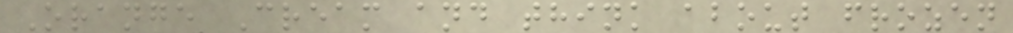Orange Cream and think about frozen
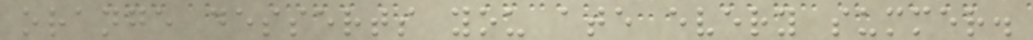orange desserts you ate every summer.
